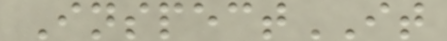InspectIT
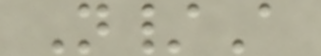N/A
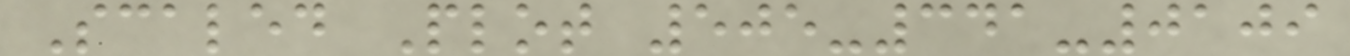Scaled Plot 505-341-0109
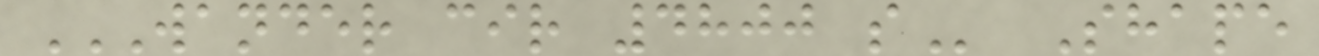WANDER CIR 4800 S Shape
